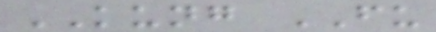KUNG FU
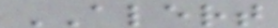ALERT
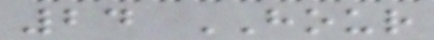24 HOUR
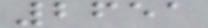2651
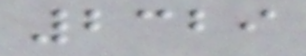2329
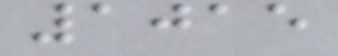1015
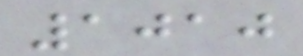1010
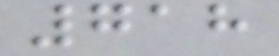718
